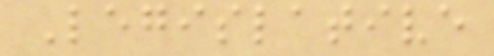Legislative
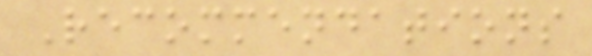Recommendations
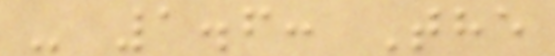- 1.6: The
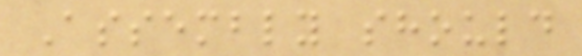Assembly should
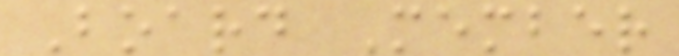Board Member
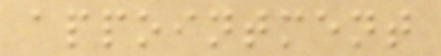appointment
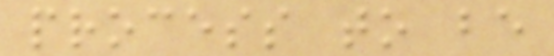process to be
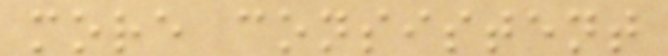more consistent
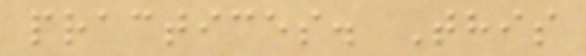practices. This
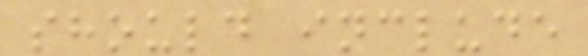should include
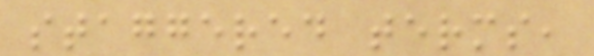staggered terms,
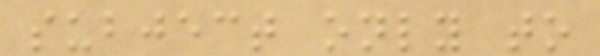subject only to
